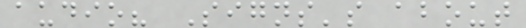audio? Signs's about
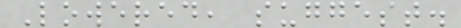Lowered, suggest.
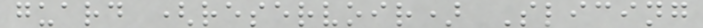guard (reservoir) Slicing
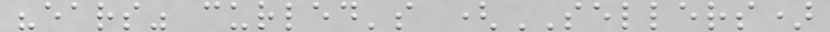"ears" curled's (SELLERS)
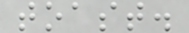toast.
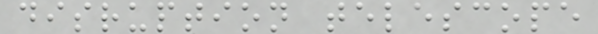disruption telescope
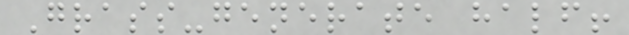Grass-generate half!
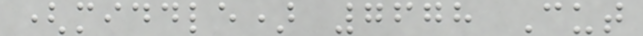(middle) 7678 Cut
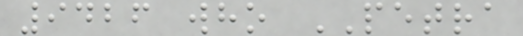9426 who PETRA
